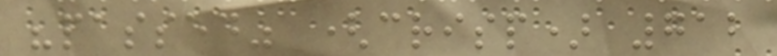"passed" (crisp) 712
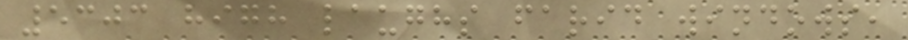5303 high laughs farid windows,
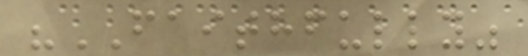"FAITHFULLY"
